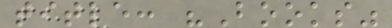title: "Books"
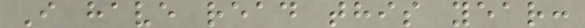I have read this year:
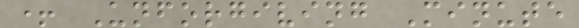+ Unforgiving Minute
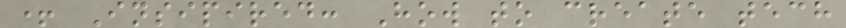+ Insipired: How to create tech
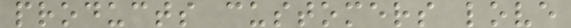products customers love
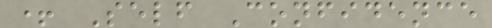+ Self Confidence
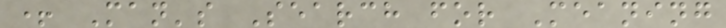+ Man's Search for Meaning
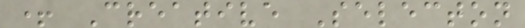+ Creative Selecton
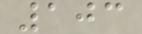103
